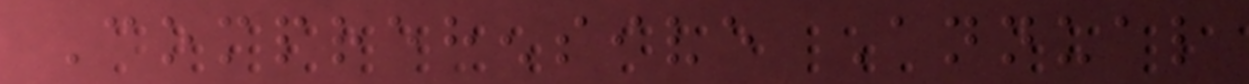Comprehensive Annual
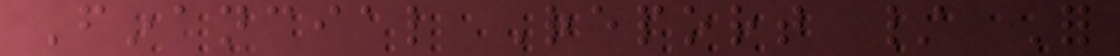Financial Report / For
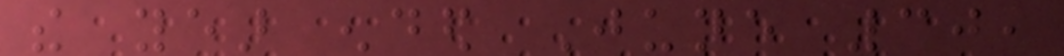the year ended June 30,
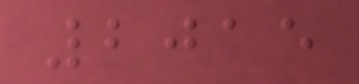2015
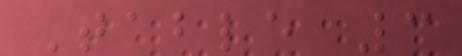Table 3
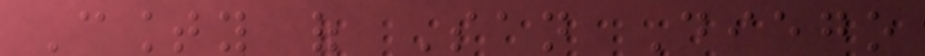County of San Diego
